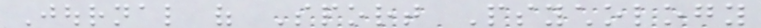Journal of Sport Psychology
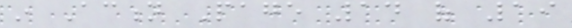in Action Page 14 of 19
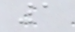1
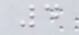4
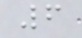6
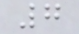7
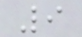9
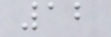12
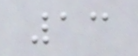13
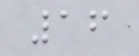16
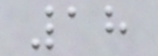18
